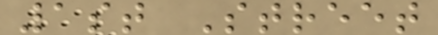1st Street
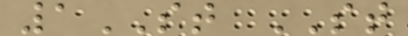1ST ST
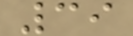39
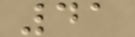41
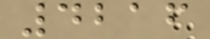4216
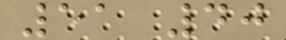51 40
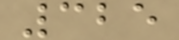325
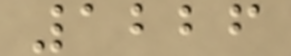1226
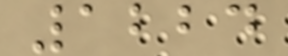1224
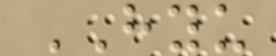HYU
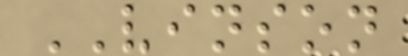VINSON
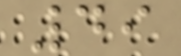49
